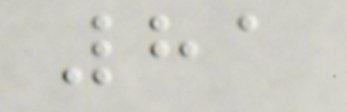81
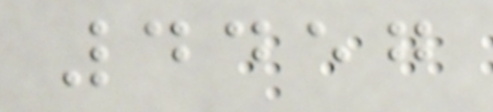4457
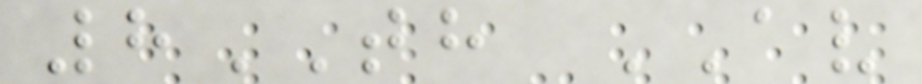8TH AV
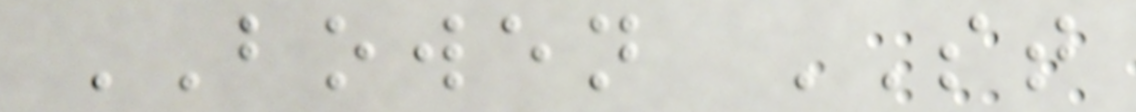BOWEN ST
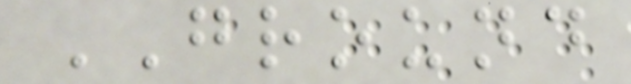GROUND
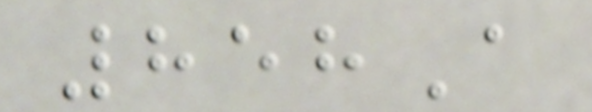858A
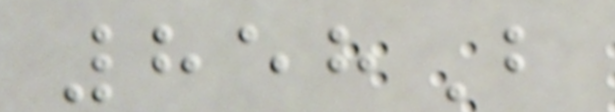858B
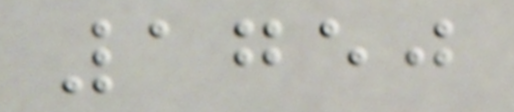1750
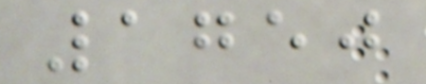1750
